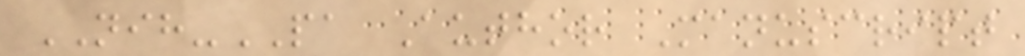NIH-PA Author Manuscript
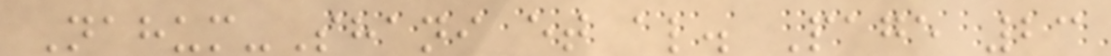Nahum-Shani et al. Page 23
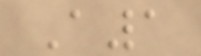A1
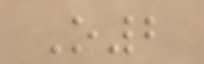O2
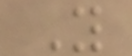Y
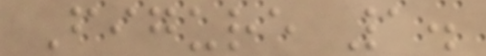Figure 1.
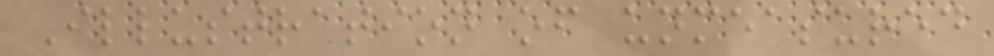Illustration of unmeasured
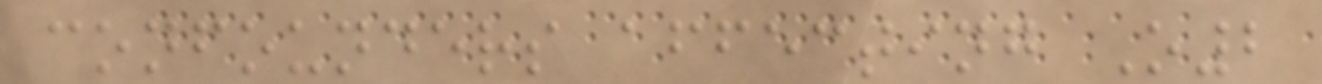confounders affecting O2
